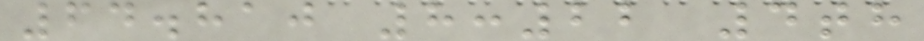64.810 8:22 4th
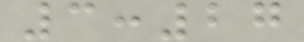3:27
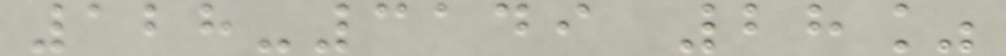128-3149 28%
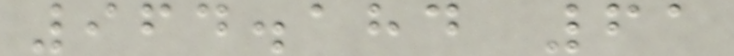964.184 61
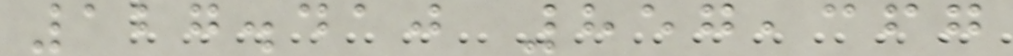127.410 857,367
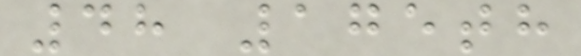48 175th
